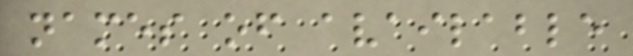names of available
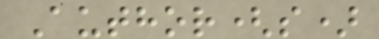Author(s)
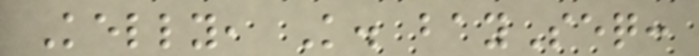Kelly, K. baySeq:
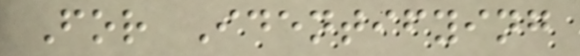For Identifying
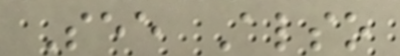See Also
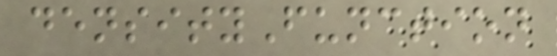densityFunction
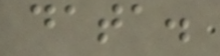data.
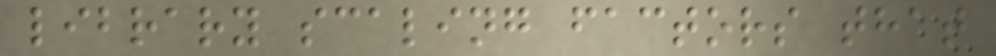library scaling factors that
